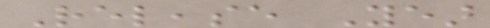Release Year
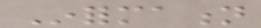Information
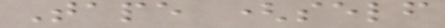Tape (self
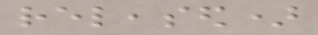released)
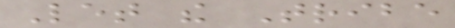Let the Tribe
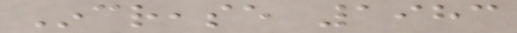Increase 1983
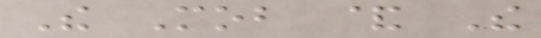The Mob & The
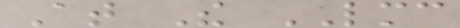At The LMC
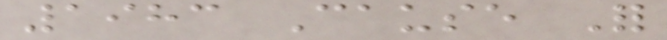1983 Cause For
